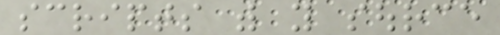scripts with you source
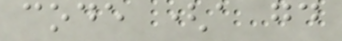code (a good
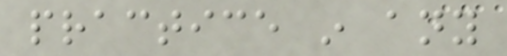practice in any
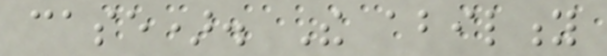case). The ability
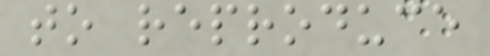to reproduce
